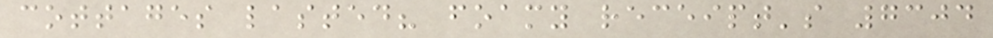cottages lasted? foamy receipt's 7304
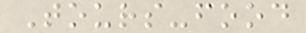Tours-food
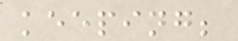keeping;
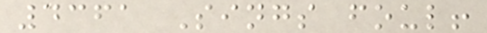4361 Sings foul!
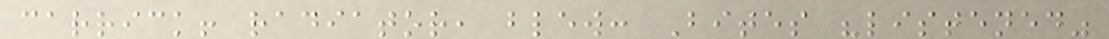carrick! radiator, blew: Bites "listened"
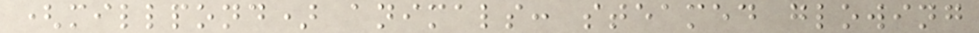(millpond) animals: steamed glowing
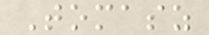Tomasz
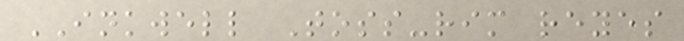INKWELL Toss-rim reyes
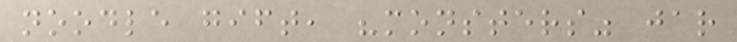noodle gift, "monsters" jar
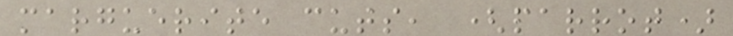marguerite cuts, (parrot)
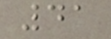41
